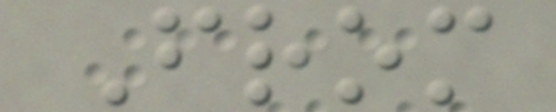From
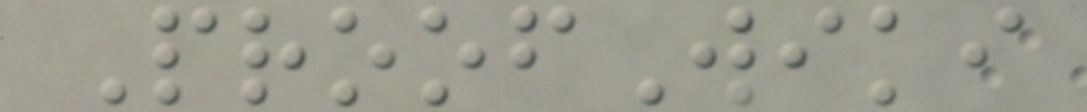ProofWiki
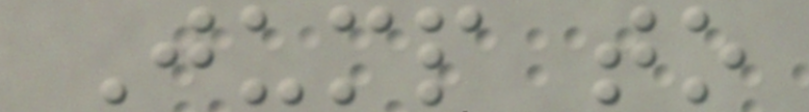Jump to
